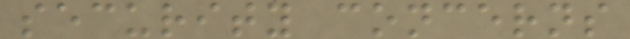security concerns
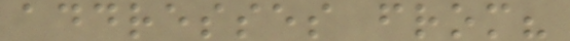addresses from?
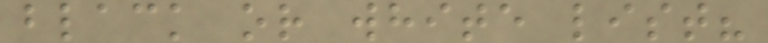black or white list?
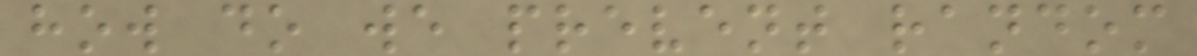how do we prevent random
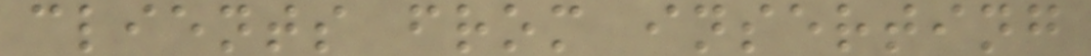clients from inserting
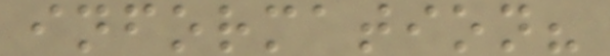information?
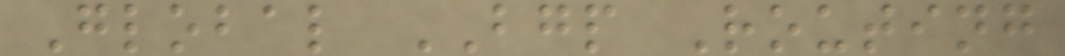Global BGP Routing
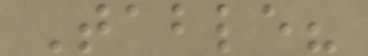Table?
